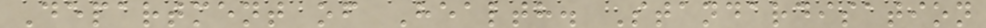Department of Health. Standardisation
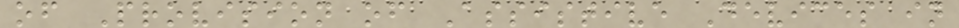of Provision of Assistive Devices in
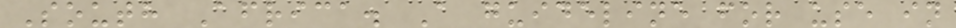South Africa. A guideline for use in
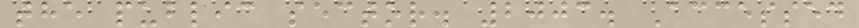the public sector. 2003. Accessed
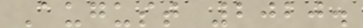August 2020.
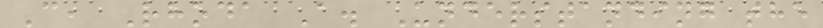C, Rhoda A. Understanding the
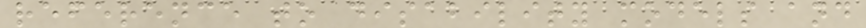reference to disability models and
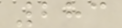283
